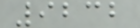9232
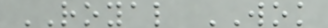ROYAL WOK
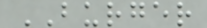BURGER
